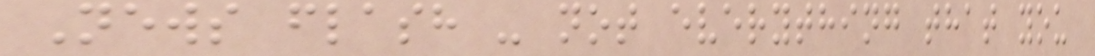News flash - not everything that you
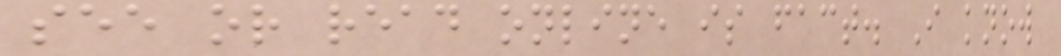see or read online is fact. I know
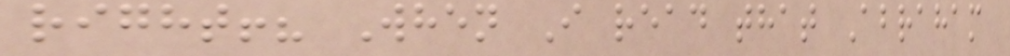right!? When I read that Abraham
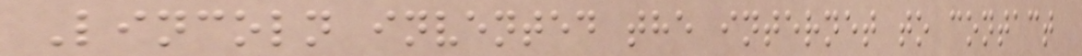Lincoln invented the internet to contact
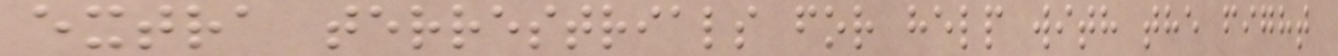extra terrestrials for help with the fight
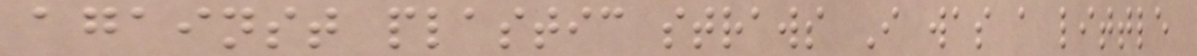against plastic straws I was a little
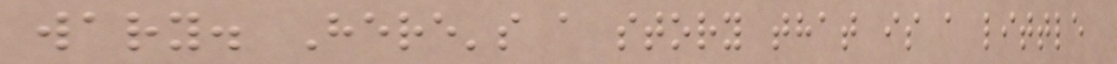wary. Here's a story that is a little
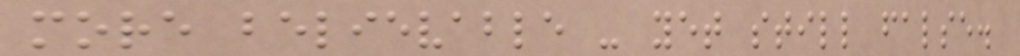more believable - yet still false.
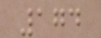174
